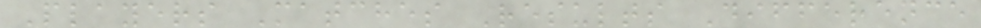Players Matches Results Difference
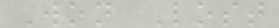Won Lost
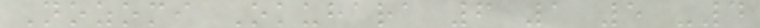Nozomi Okuhara 6 1 5 -4
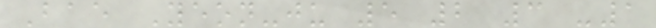Bae Yeon-ju 5 2 3 -1
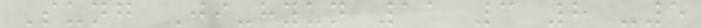Sung Ji-hyun 11 3 8 -5
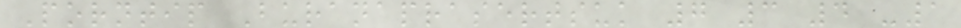Porntip Buranaprasertsuk 7 3 4 -1
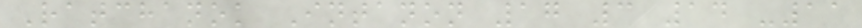Ratchanok Intanon 17 3 14 -11
